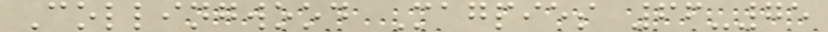Collingwood Magpies 66-75
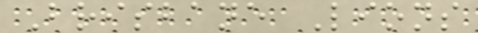Brisbane Lions
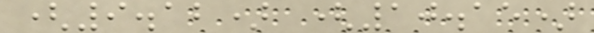(9.12) (10.15)
